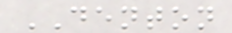DENTON
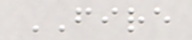FIRE
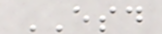ESD
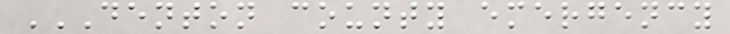DENTON COUNTY EMERGENCY
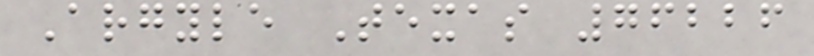Argyle Texas 76226
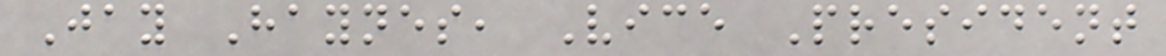Jay Haynes, Vice President
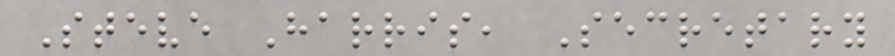Steve Harris, Secretary
